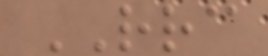RRC
